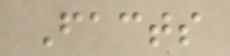Facts
